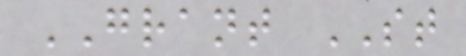GRANT ST
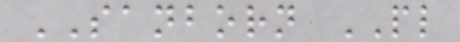SANBORN PL
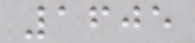1605
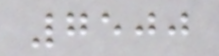7500
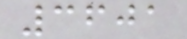3601
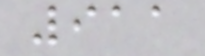911
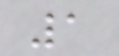1
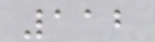112
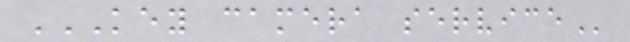KEY CAMERA SERVICE
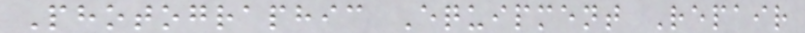Photographic Equipment Repair
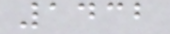1432
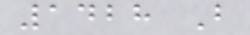1428 B
